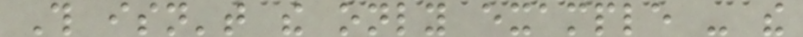This isn't the only example - the
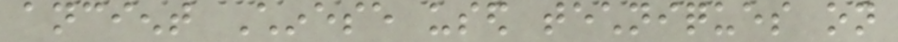ancient Chinese used techniques on
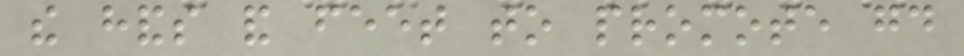the hands and feet to promote good
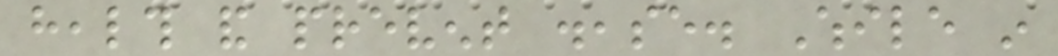health and prevent disease. While in
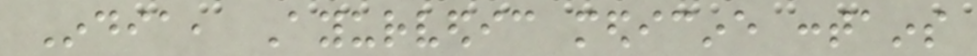India, Ayurvedic medicine contains
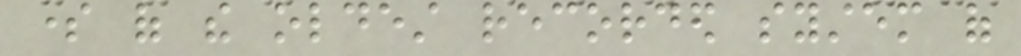some of the oldest recorded system of
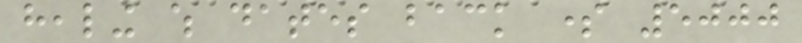healing which dates back some 5000
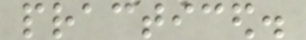practiced.
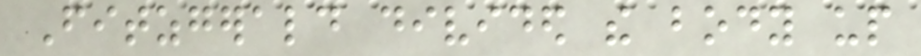Fitzgerald divided the body up
